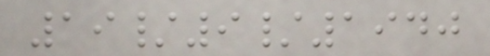19/9/1940
